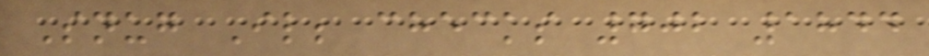Snug Il; checks 702 1844
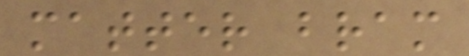matter bram
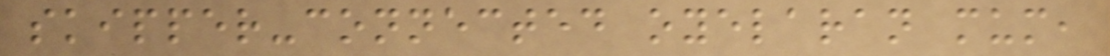skipper-connected oyelaran mum,
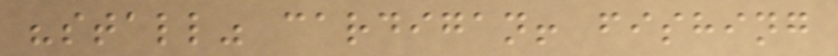"stall" cardigan! fishing
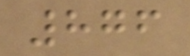876
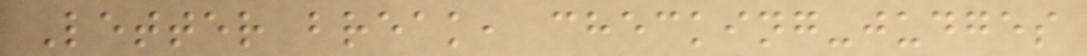Letter break, checking-judges
